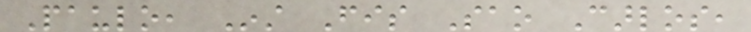Paulo, Inst Fis Sao Carlos,
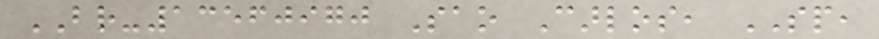BR-13560970 Sao Carlos, SP,
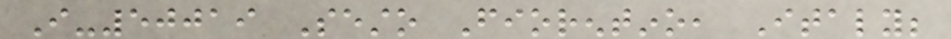I-50019 Sesto Fiorentino, Italy;
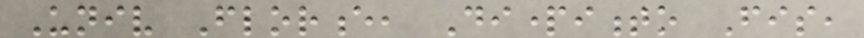Univ Florence, Dipartimento Fis,
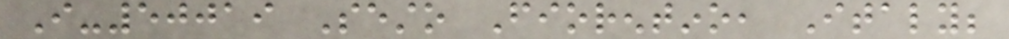I-50019 Sesto Fiorentino, Italy;
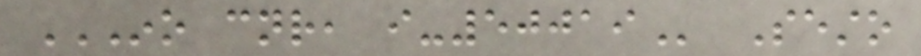INO CNR, I-50019 Sesto
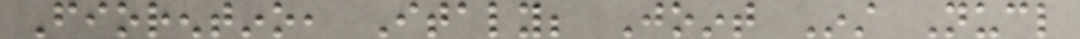Fiorentino, Italy; Joint Inst Nucl
